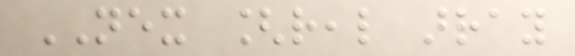NEX [real array
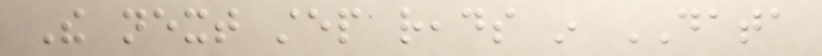The next step reads in DATA
